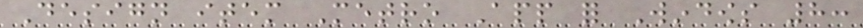Design item Metro App for Windows 8:
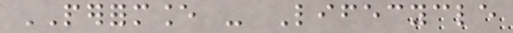PERFORMANCE - Lifecycle
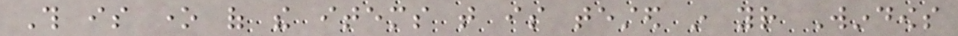This is one of the items that is tested in your Windows
